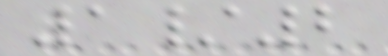1/2
